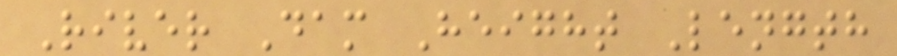River Dam Height Length
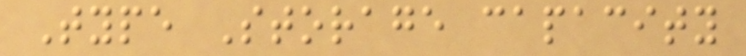Type Storage capacity
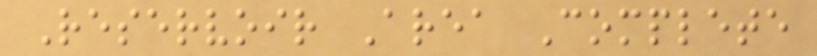Reservoir Area Complete
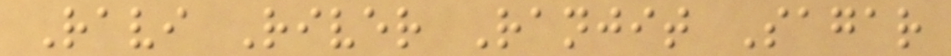Ravi River Ranjit Sagar
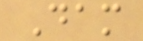Dam
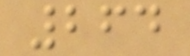264
